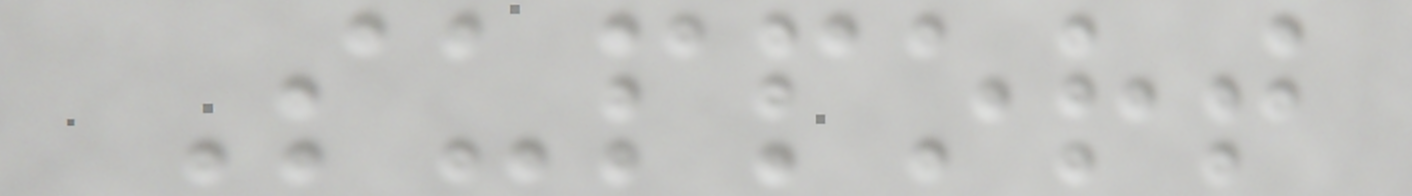Support
